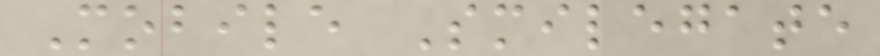Mobile Smilegate
